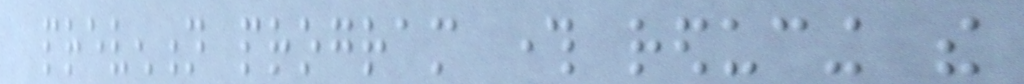prevention program through reducing the
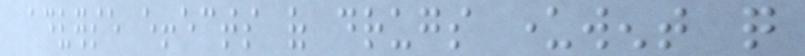adverse effects of drugs underwent quite
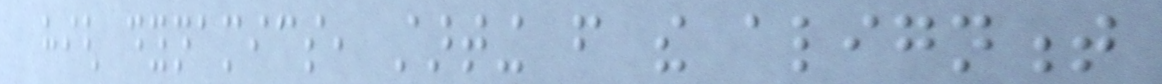high dynamics, starting from the alignment
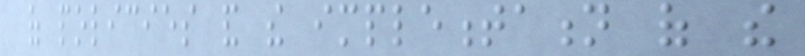of policies and the implementation of the
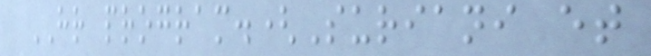HR program.(Suriani et
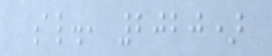al., 2020)
